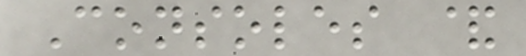Consoles &
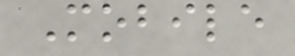Mobile
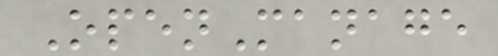OpenManage
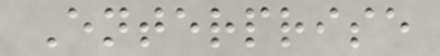Enterprise
